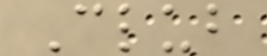Club
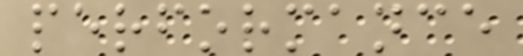performance
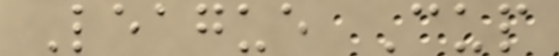League Cup
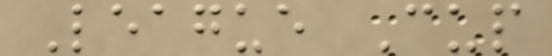League Cup
